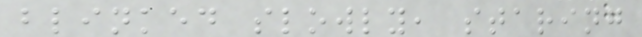blinked slowly, staring
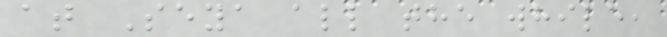at Seya all the while,
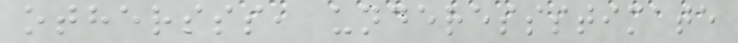othersss, underessstimate
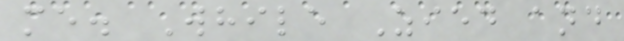me. While Zied and
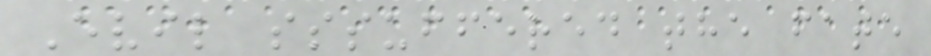Evil sssuffered the fate
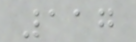117
